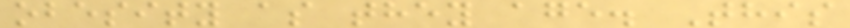obesity as they age. This
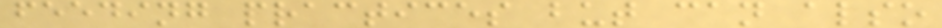feeding practices but can also
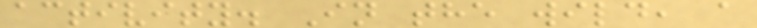activity. In the wild, a
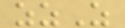zzZ
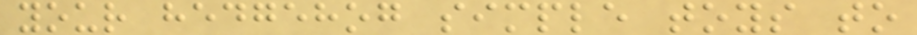your hedgehog simple toys to
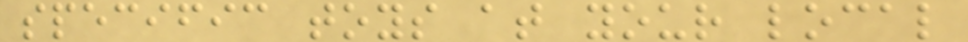specific toys at your local
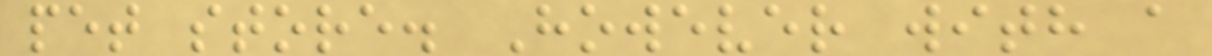pet store. However with a
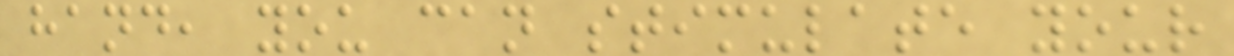hand, you can stimulate your
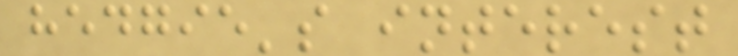hedgie's interest
